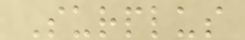Surplus
